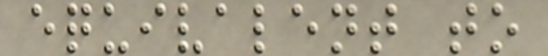equivalent to
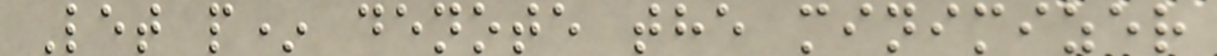Let p* denote the minimizer
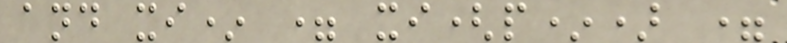and xi* = xi(p*) =
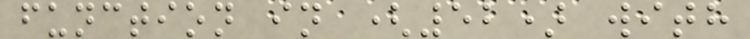function in (52) with
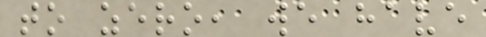to zero, we have
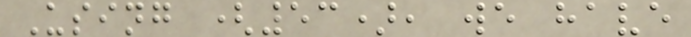Using (53), we have
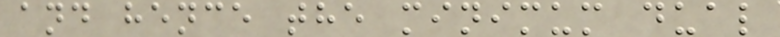and hence the minimum dual
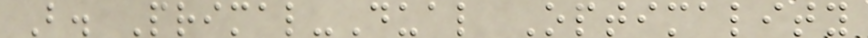B. Primal-Dual Optimality
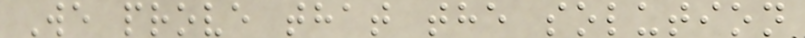We prove that the solution
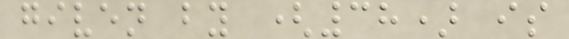given by (38) is
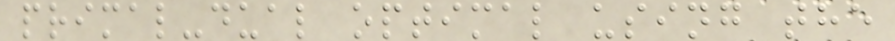primal-dual optimal using the
